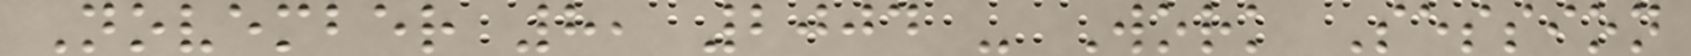November 8, 2004 - Work Session
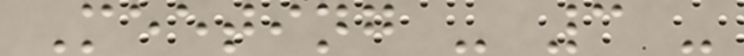Meeting - 3 -
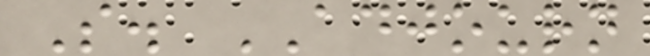S. ADJOURN
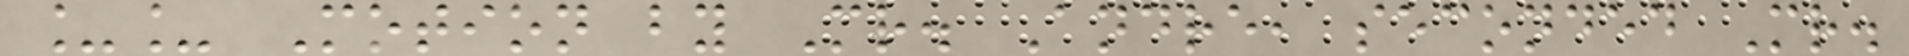__ Motion by Mr. Andre, seconded Mr.
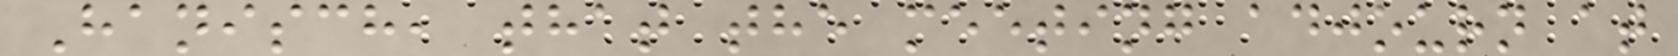Hanisch, that the meeting adjourn at
